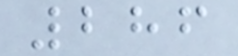286
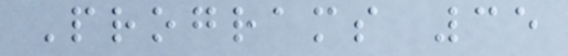Programs 35
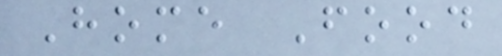Home Food
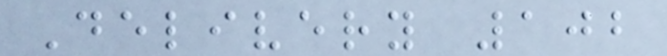Delivery 102
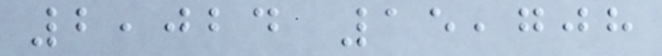2,024 15,708
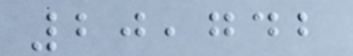20,742
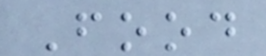Food
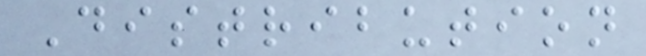Distribution
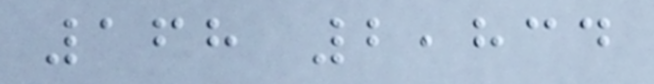168 2,834
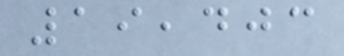19,403
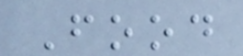Food
